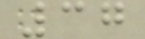37
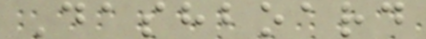Dashboard
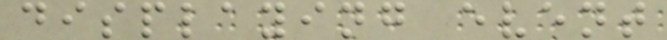displaying event
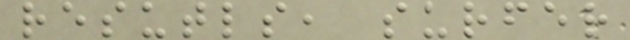resutls, surfer
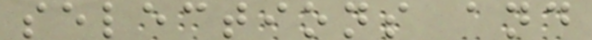selections and
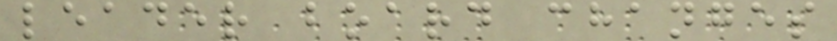leader board changes
